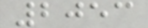2053
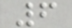6
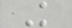K
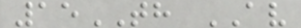15TH AV
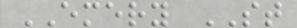EMERY ST
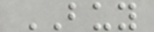BUY
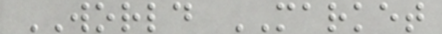WORLD MARKET
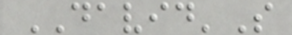DAVID'S
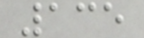135
